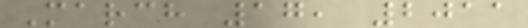March 17, 2011
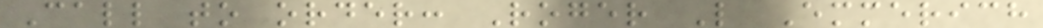Call to order: Roger L Emmerich
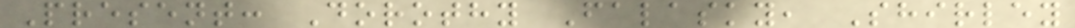Present: Dorothy Falasky, Shirley
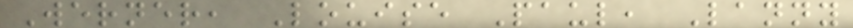Werner, Louise Paul, Lanny
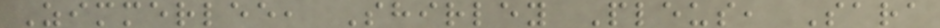Zimmerlee, Shirley Pleus, Sara
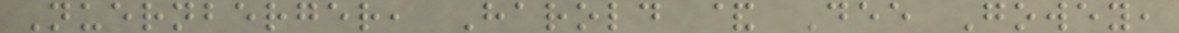Nuernberger, Harold & Dee Gowey,
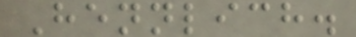Hennlich.
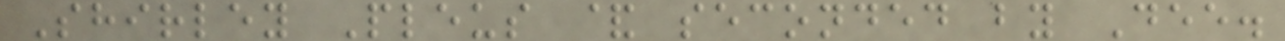Shirley Pleus & seconded by Dee.
